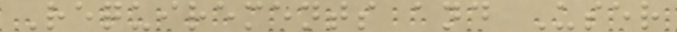Requirements and User
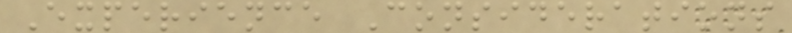Experience Considerations
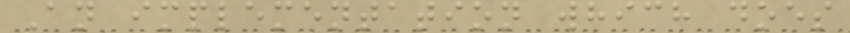An implementation which does
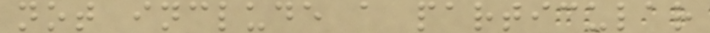not include a particular
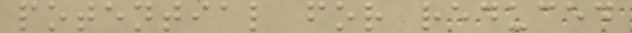potential for reduced
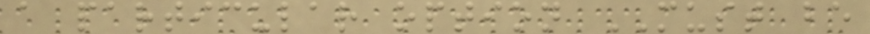a particular option MUST be
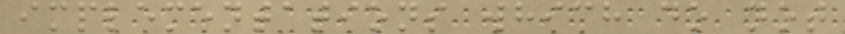implementations which do not
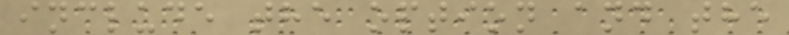include the option and the
